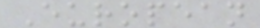European
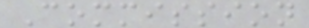Commission
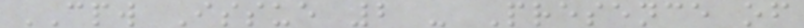CPW Issue 2 - Presence of
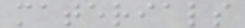materials
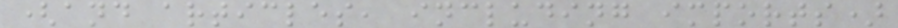(and articles, including imports)
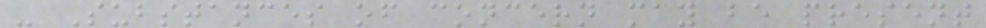- Substances of concern may be present
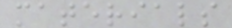materials
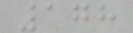178
